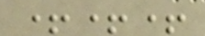+++
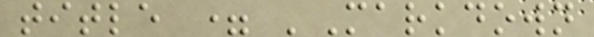title = 'Markdown
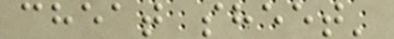cheat sheet'
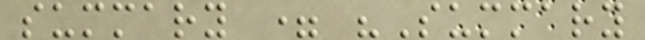summary = "Summary
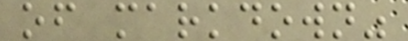of markdown"
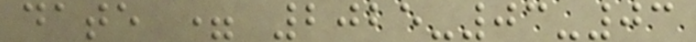date = 2025-03-03
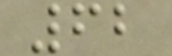62
